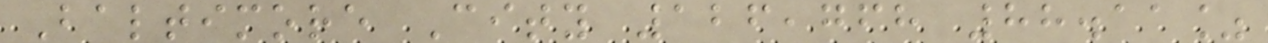Baltimore City 126,768 88.11%
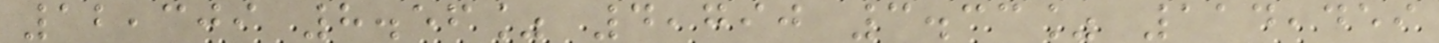12,309 8.56% 4,790 3.33% 114,459
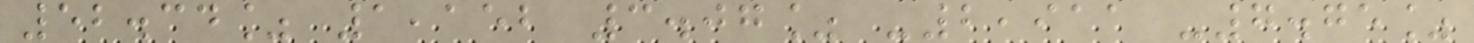52.34% 1,152 3.07% -2,911 -7.75%
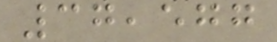37,577
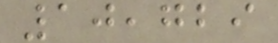10,729
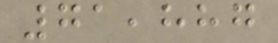71,887
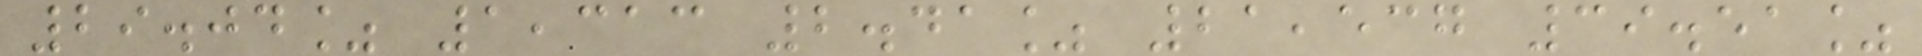29.04% 1,313 2.41% 21,537 39.51%
